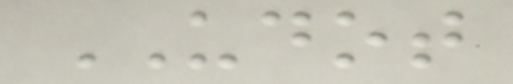UDOT
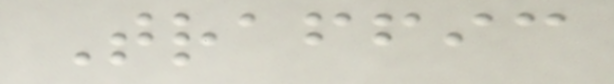Traffic
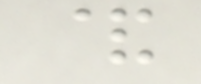&
